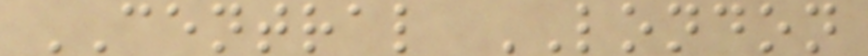CENTRAL LONDON
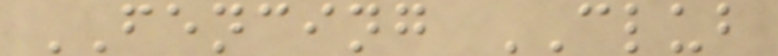FENCING CLUB
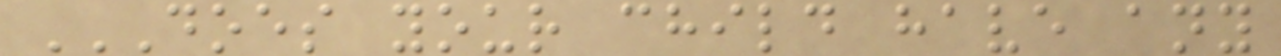DOES YOUR CHILD HAVE ANY
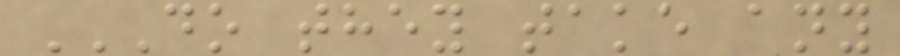DO THEY TAKE ANY
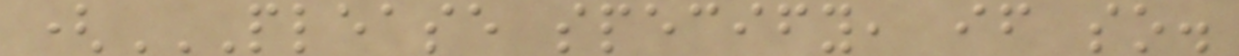(PLEASE SPECIFY, IF SO.
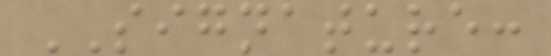SIGNATURE:
